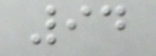94
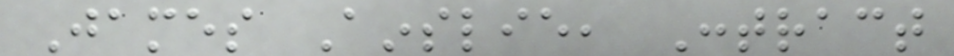James Ainslie, Contract
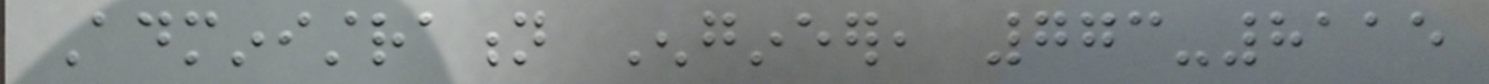Administration Engineer, 773-8115
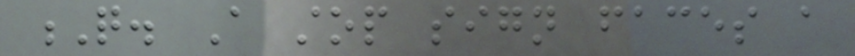Q. A stop sign faces a
